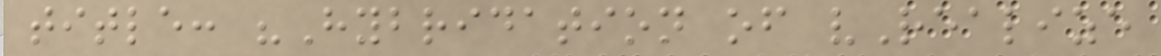title: "Hybridation of vRealize
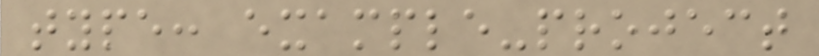type: example-project
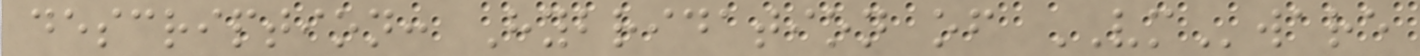description: Hybridation of VMware
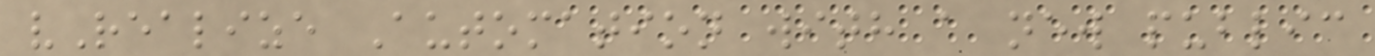vRealize Automation with a new public
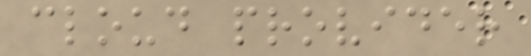cloud provider
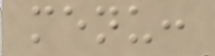menu:
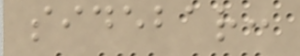sidebar:
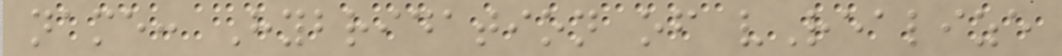name: Hybridation of vRealize
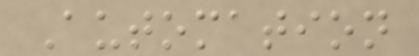Automation
